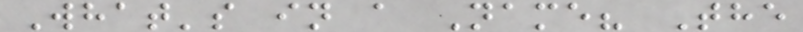What's in a Name? The
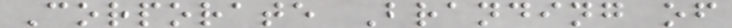Corporate Branding of
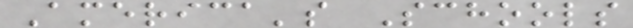America's Schools
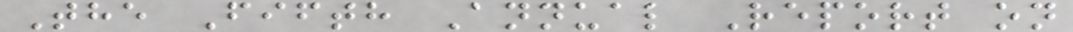The Fifth Annual Report on
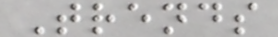Trends
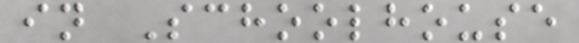in Schoolhouse
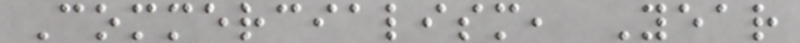Commercialism, Year
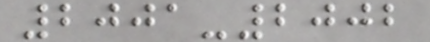2001-2002
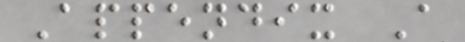Appendix A
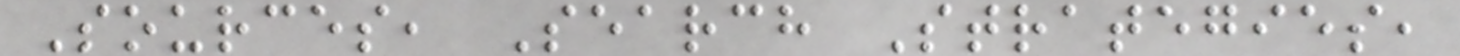Sources, Search Strategies,
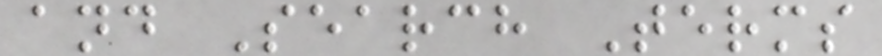and Search Terms
